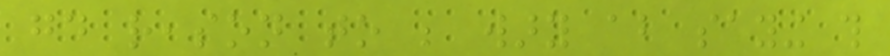good reason to be wary about saying this
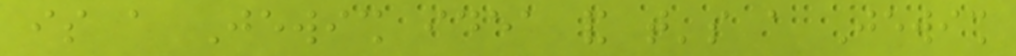is a Jewish idea and that's a Jewish
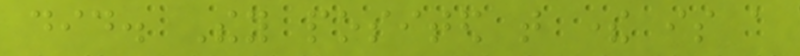did. They posited that there is a
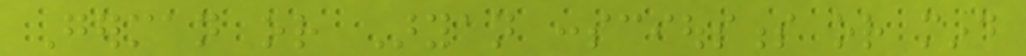German or Aryan consciousness or mind
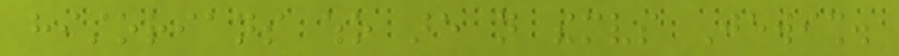historians who are not themselves Jewish.
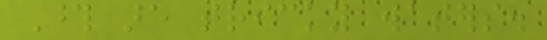Those are tricky waters.
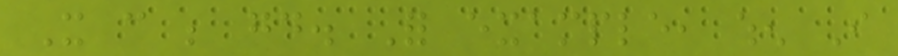It can be good. For example, when I
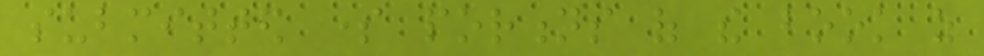submitted some portions of the book as
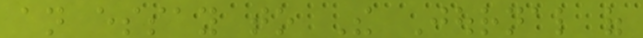an essay to The Journal of
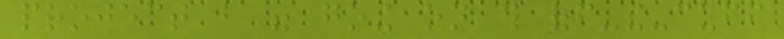project but were going on this off-the-cuff
